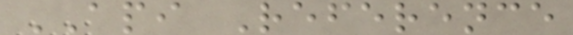API Reference
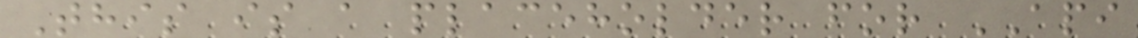This is a placeholder for API
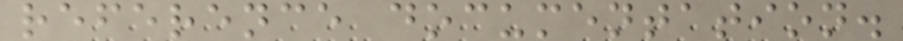reference documentation.
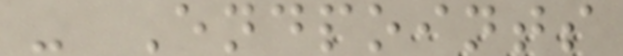- Endpoints
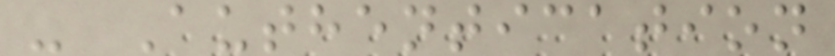- Authentication
